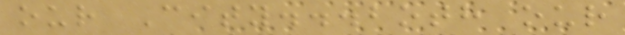our City...both our
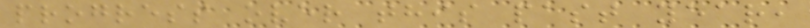progress over this past year,
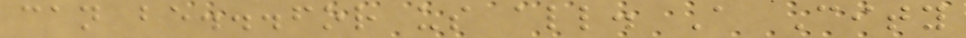can be...for us all. A City
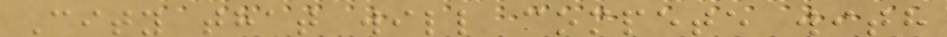City that will compete with
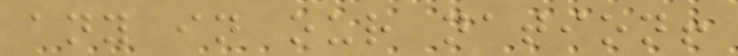any in our nation!
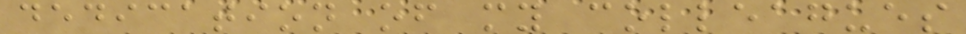dedication of my colleagues
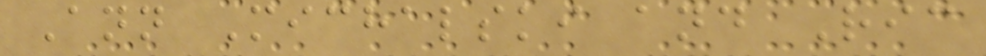Ann Michalski and Ric
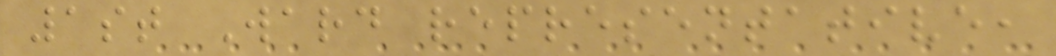1st Ward representative,
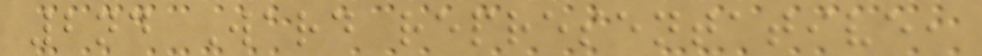2nd Ward representative,
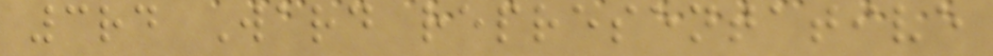3rd Ward representative
